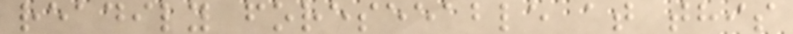readily foreseeable at this
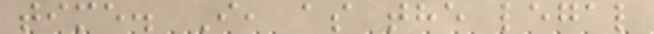time. I, as the legal
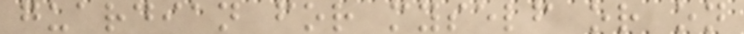guardian for myself or on
